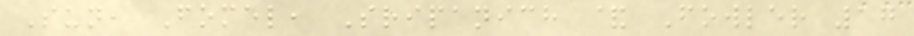Sun, Fomel, Sripanich & Fowler 17
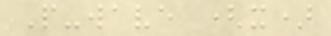P-wave (x)
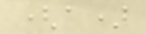(a)
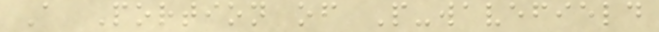A Portion of P-wavefield
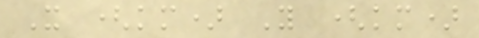X (km) Y (km)
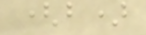(b)
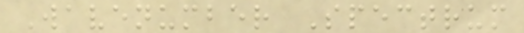Wavenumber Spectrum
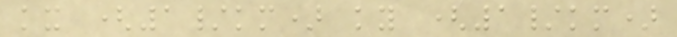kx (1/km) ky (1/km)
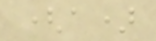(a)
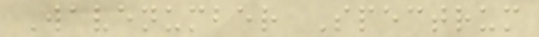Wavenumber Spectrum
